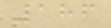186
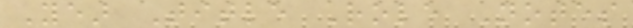Year Title Role Notes
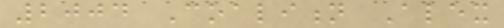2004 Coalition Alex
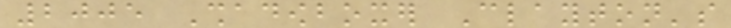2005 Shadowboxer Clayton's
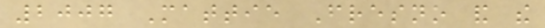2007 Mattie Fresno and the
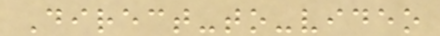Direct-to-video
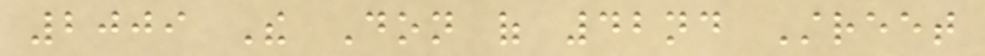2009 The Don of 42nd Street
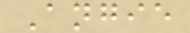Angie
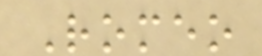Romeo
